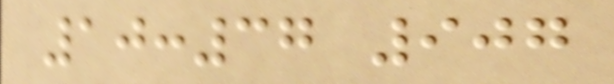10:37 907
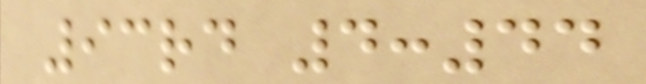93rd 4:44
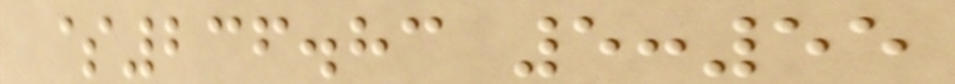$236.83 5:55
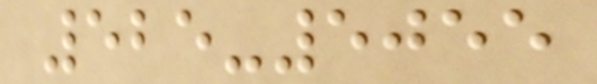525-5055
